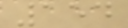154
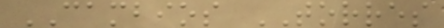CAMBIOS TORRES
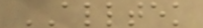ALLTEK
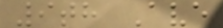9th Ave
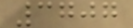3707
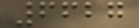6627
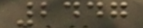2447
